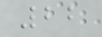22
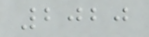2020
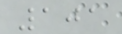101
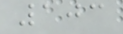103
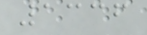1336
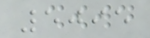5095
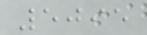5095
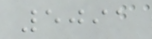5091
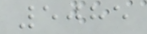5085
